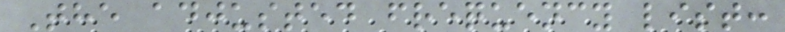The adjusted frequency list:
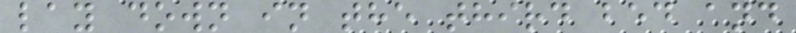lay down in the third bed and
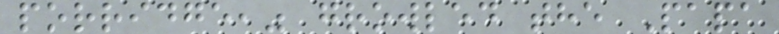porridge," growled the Papa
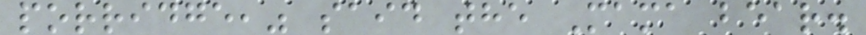porridge," said the Mama bear.
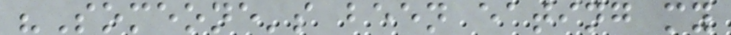"Someone's been eating my
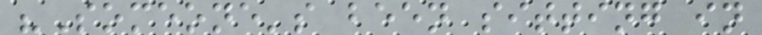"Someone's been sitting in
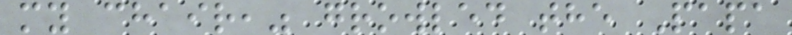my chair," growled the Papa
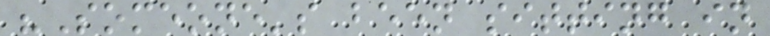"Someone's been sitting in
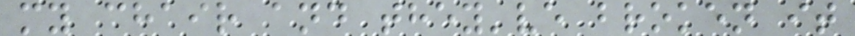my chair and they've broken it
